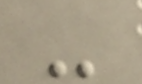-
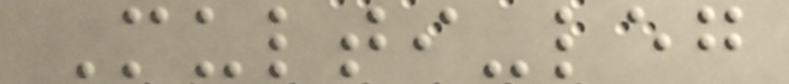Multi-leg
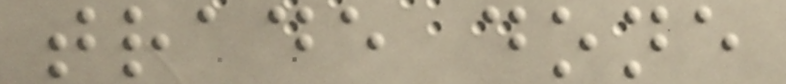trade done
